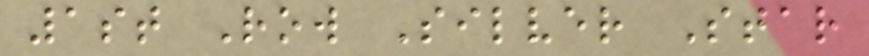1st Row Silver Star
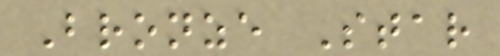Bronze Star
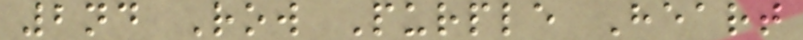2nd Row Purple Heart
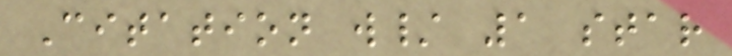Citation w/ 1 star
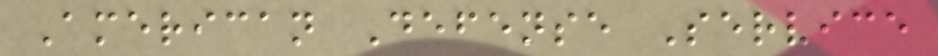American Defense Service
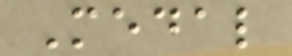Medal
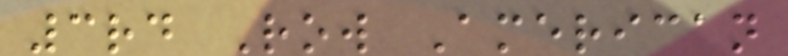3rd Row American
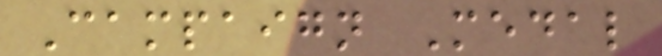Campaign Medal
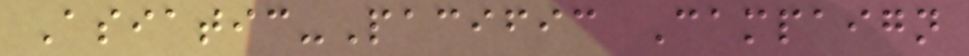Asiatic-Pacific Campaign
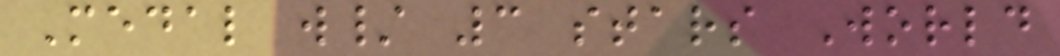Medal w/ 3 stars World
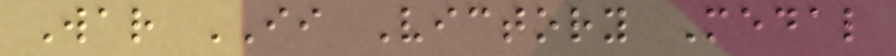War II Victory Medal
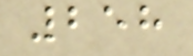258
